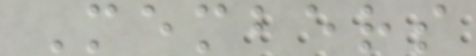Members
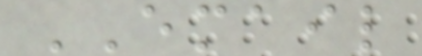EMAIL
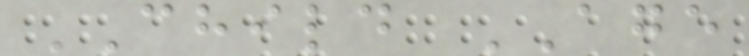CHILD AGE
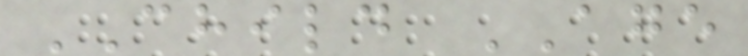CHILD AGE
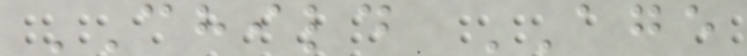CHILD AGE
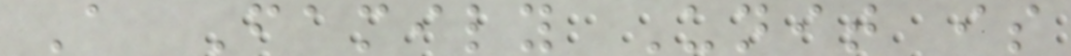A Family Unit is
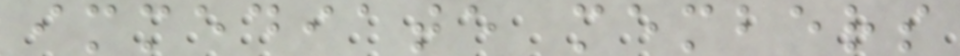immediate members
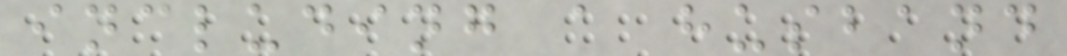including a husband
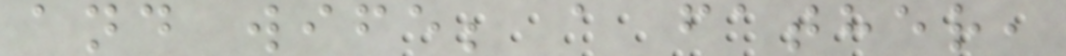and wife; a father,
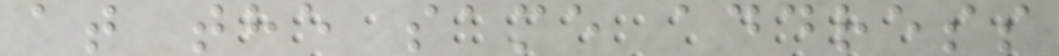at the same address
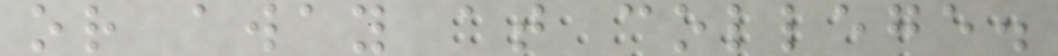or away at college.
